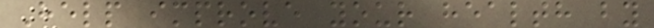Help improve your health by
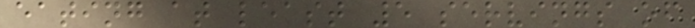eating at least 5 servings of
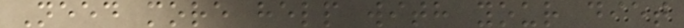Need more help with your diet
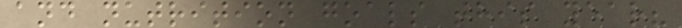and nutrition goals this year?
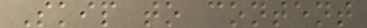Skip to content
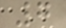7
